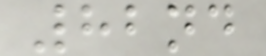82nd
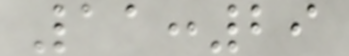11:29
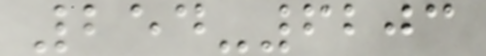254-6203
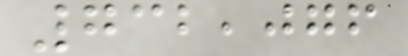732,076
